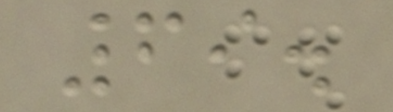69.
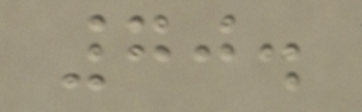70.
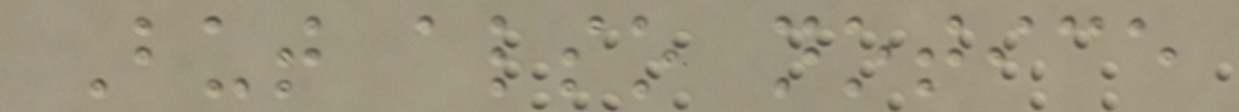But also notice
